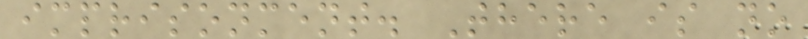imprisonment. There is no
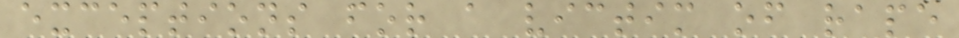exceptions for a victim of rape
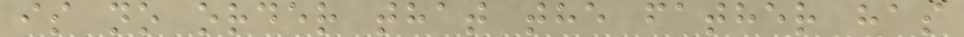is no order that the father has
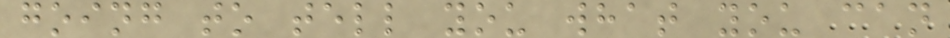going to tell you what you can
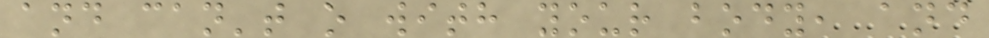and can't o with your body, and
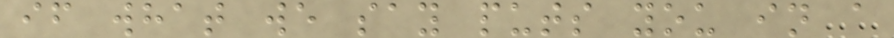if what we say puts you in a
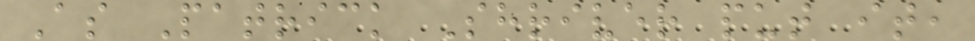As Patrick Shriver put it,
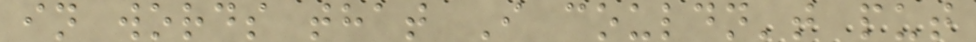in words that I couldn't put
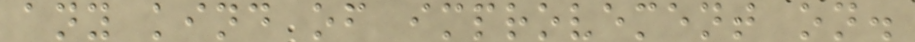any kind of improvement on.
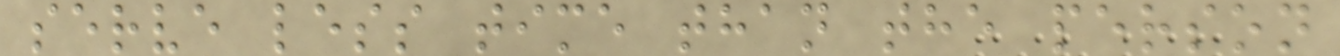serve less time than the person
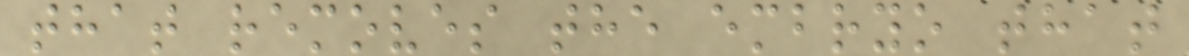that removes the embryo that
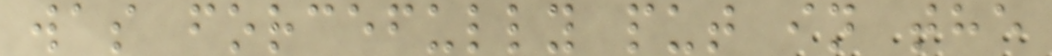was forcefully put in the
